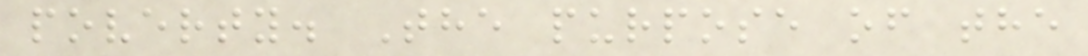poverty. The purpose of the
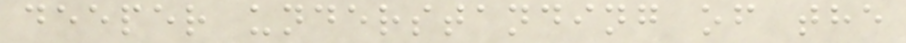deeper understanding of the
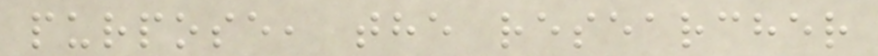purpose, the researcher
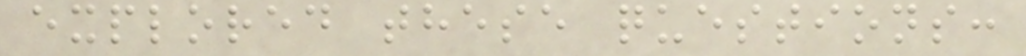explored these questions:
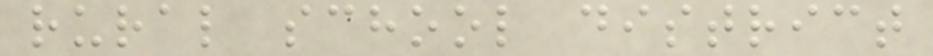rural school district
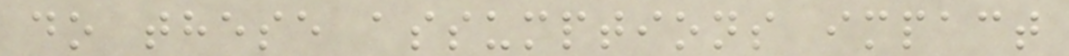do these assumptions impact
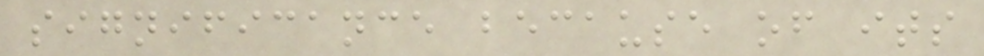significance because of its
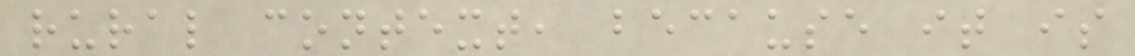rural context, because it is
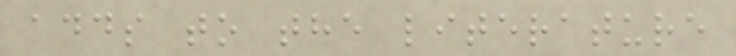adds to the literature
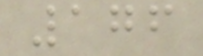176
